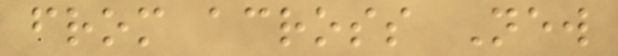from across New
